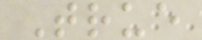True
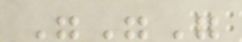"""
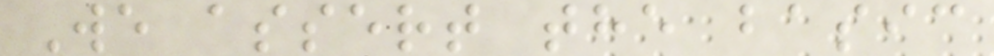We assert the basic
